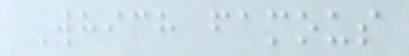Which famous
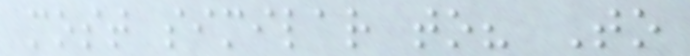most similar to? To
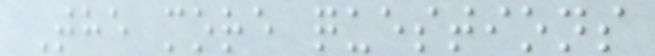The more questions
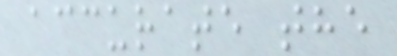accurate the
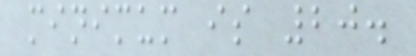minimum is 20.
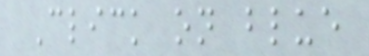Click on blue
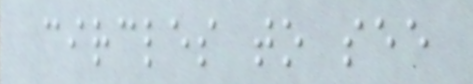circles to see
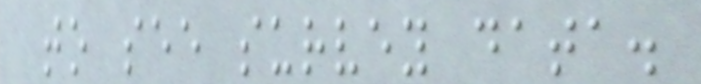to see survey data.
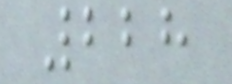228
